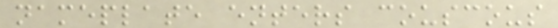nameplate enters couscous
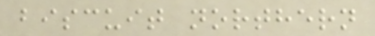biscuit northern
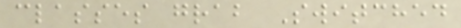classes grab Switched
